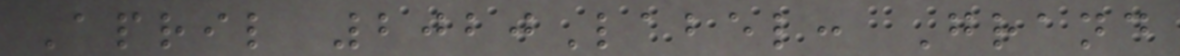April 2020Label: Grand
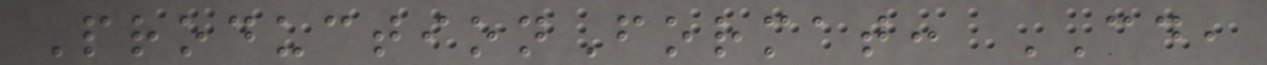ProductionFormat: CD,
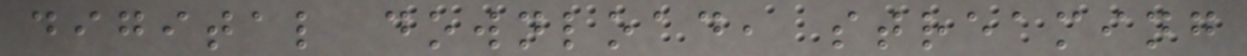digital download, streaming
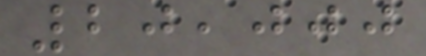20,000
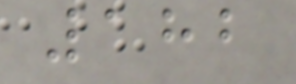182
